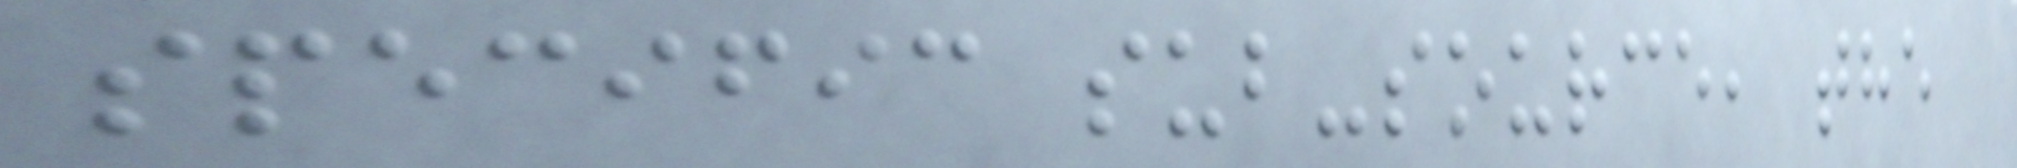specific sub-source, the
